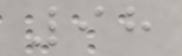98
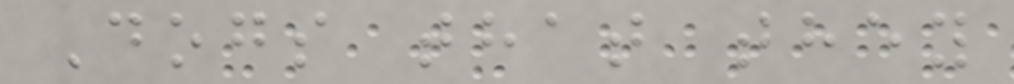Dogs that they
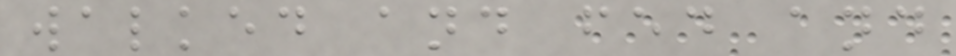walked and fed and
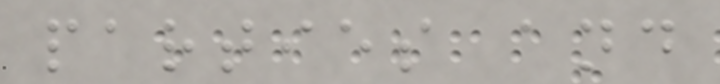parties and
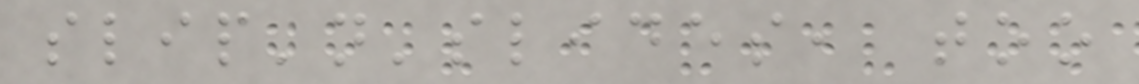slip'n'slides, too
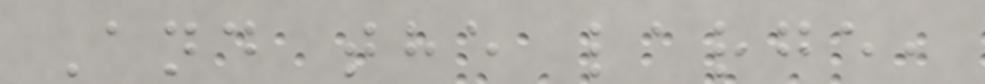And the large,
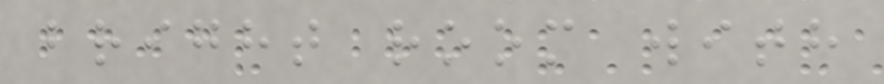bright room with
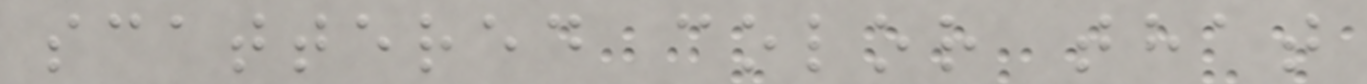scattered color that
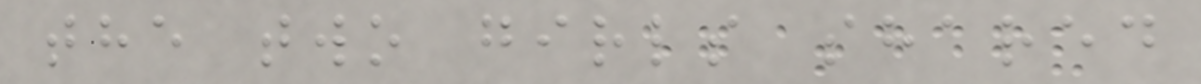the two girls shared
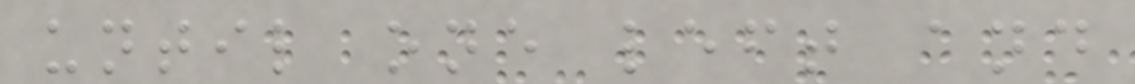until one left and
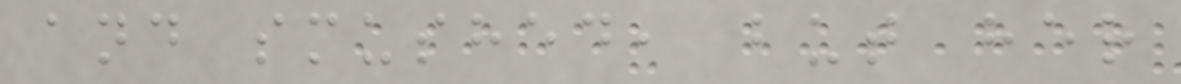and smushed, but her
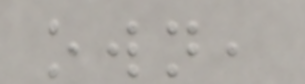own,
